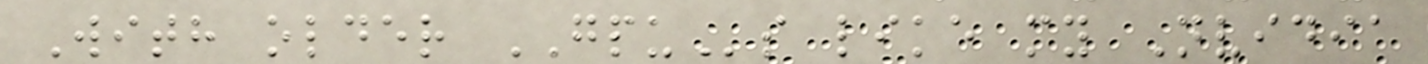With older GPUs like my Nvidia
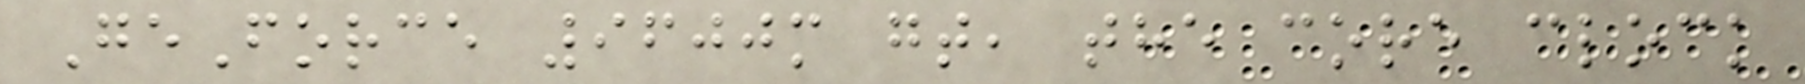GeForce 9600m gt, the core clock
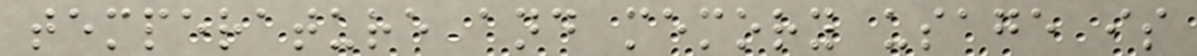temperature and memory usage is
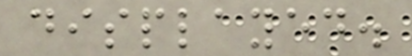displayed.
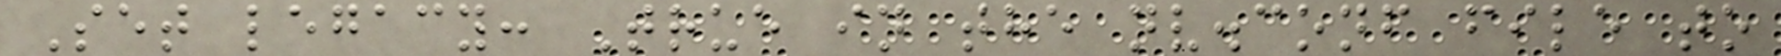Set legacy: True in the nv.conf file to
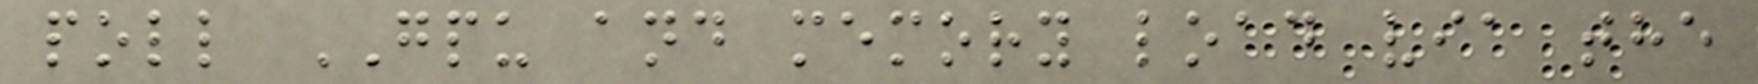poll GPU and memory load via the
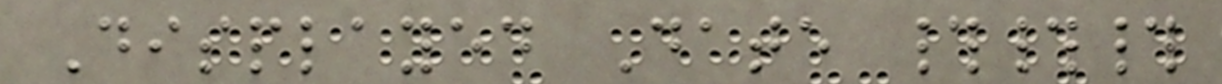Displayed Date ###
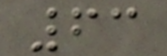63
